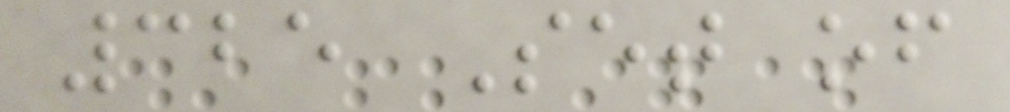325 Set of
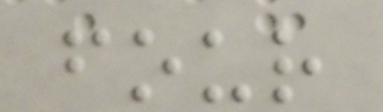four
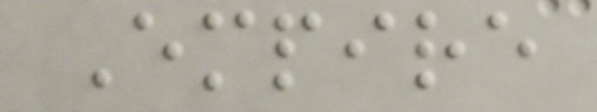Empire
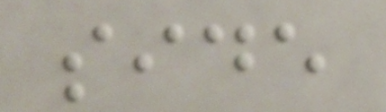side
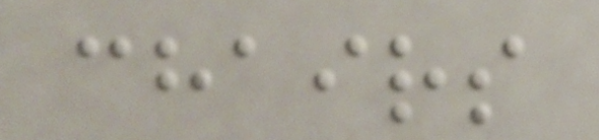chairs
